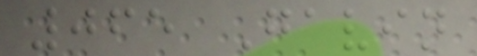065 Gavin
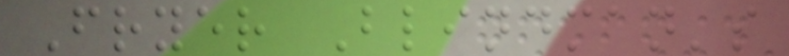Fryer Blindman's
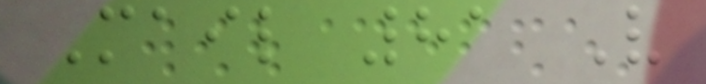Mail 81 V
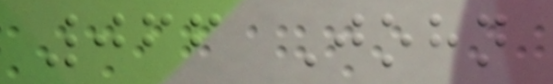066 John
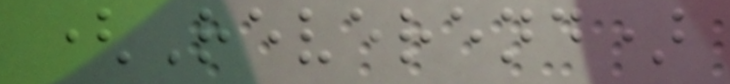(Reverend)
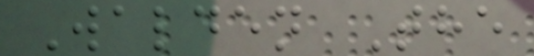Walden The
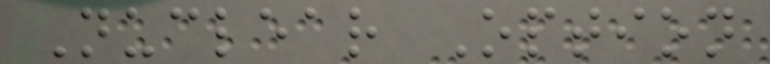Nuclear Option
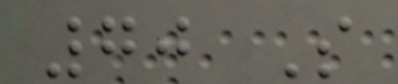70 S
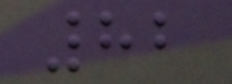82
